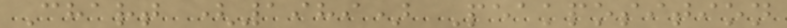Chart (1989) Peakposition
